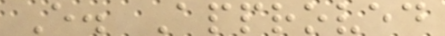E. Approved
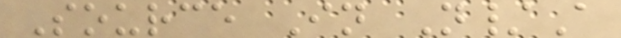Source In N/A
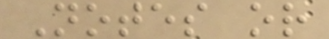Notes or
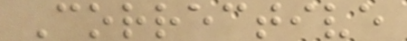Corrective
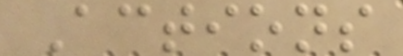Actions
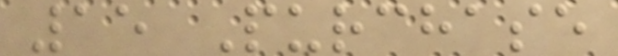15 Purchase
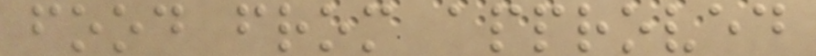food from approved
